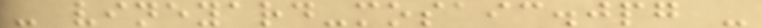- vineyard-mosaic.jpg -
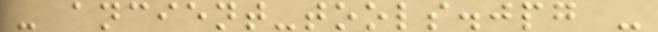- ancient-tools.jpg -
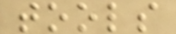tools
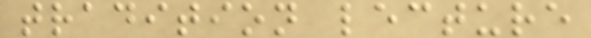tradition lecture
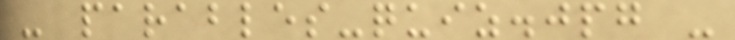- parables-quiz.jpg -
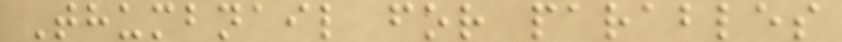Thumbnail for parables
